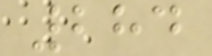284
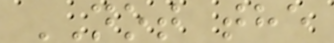NOT the
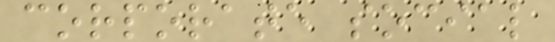corporate social
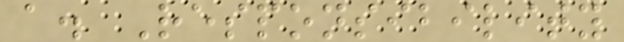a. Responsibility
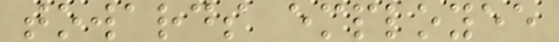towards employee
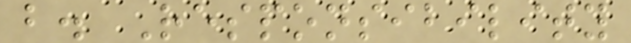b. Responsibility
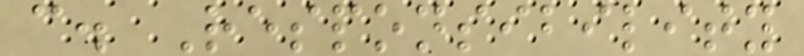c. Responsibility
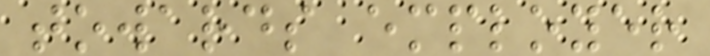towards employer
